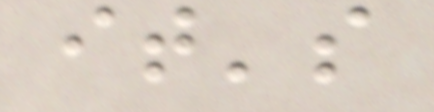it's
